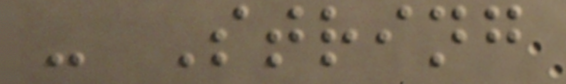- String
